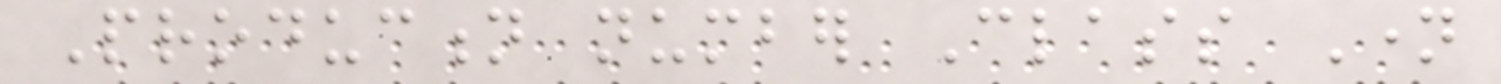Production number Class Name
